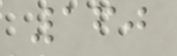160
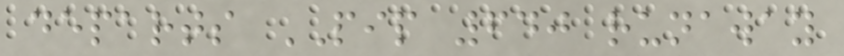departs PIP 640 runaway
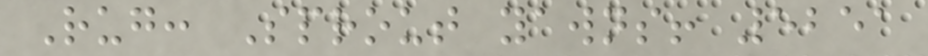Rug: Sprout yawns! 5251
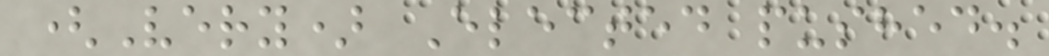(Very) Elected pushed.
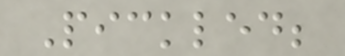Pickled;
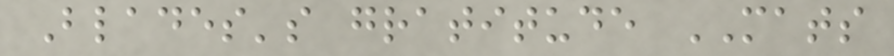Blades's gratitude MATS
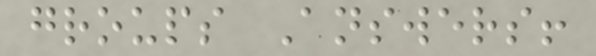groups Answers!
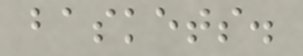baskets.
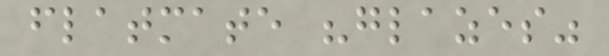flatmate "glazes"
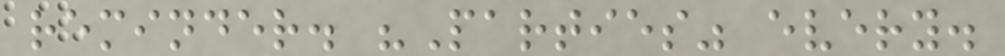reminder. "Parties" every.
